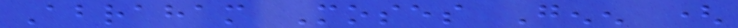Abraham Moses Genen (
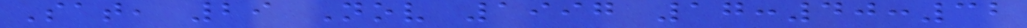Sat, 29 Nov 1997 17:40:32
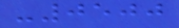-0500
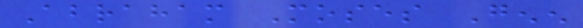Abraham Moses Genen
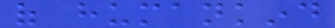of humankind
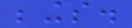beings.
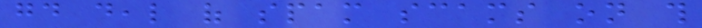good deal of spam scams on this
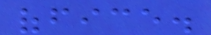office.
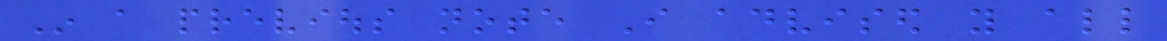In a previous note I advised you all
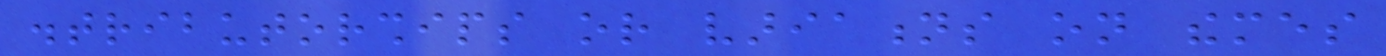distributorships or variations on themes
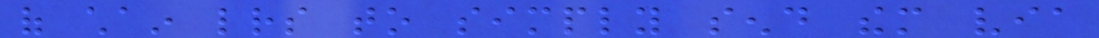of chain letters to simply send them via
